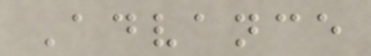Advance
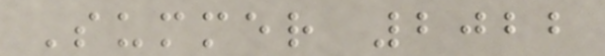Summer 2022
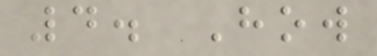4. How
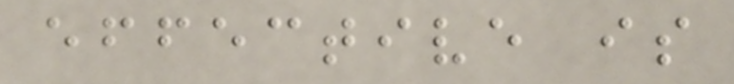effective is
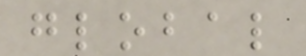global
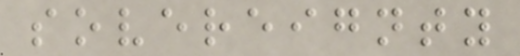sovereignty
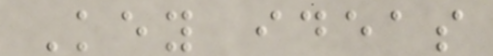Key ideas
